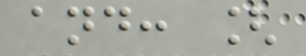and: [
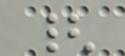{
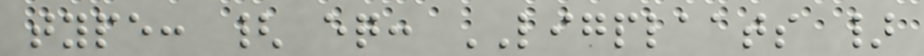type: { eq: LIGPLAATS }
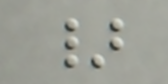}
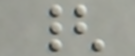{
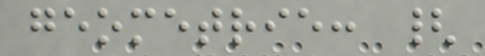geometrie: {
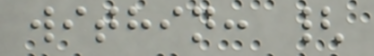within: {
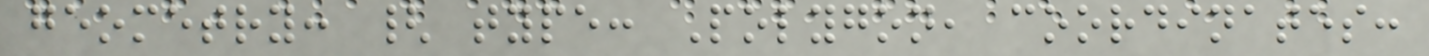geometry: { type: Polygon, coordinates:
